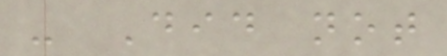- Did not
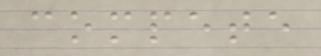compete
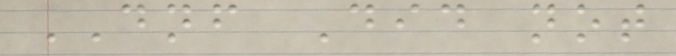DNF Did not
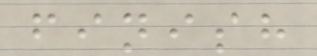finish
